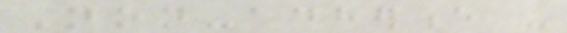Non-adherence -
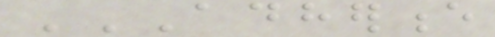ADHERENCE
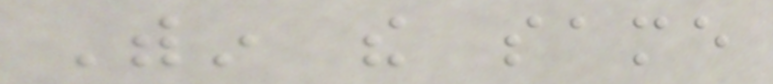Within the same
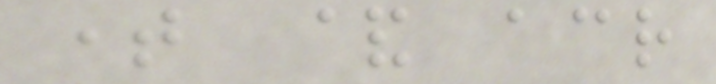time & across
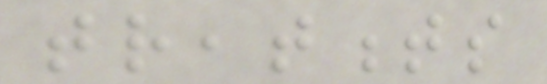treatments
